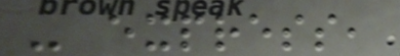- express,
